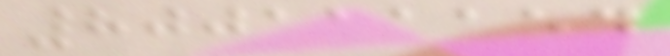800111154
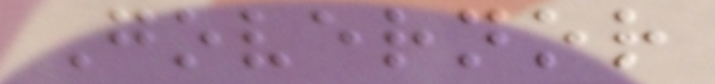Governor
